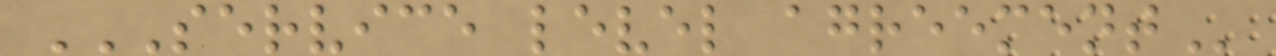SERVICE LEVEL AGREEMENT
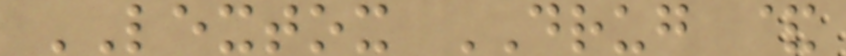LEXTOX DRUG &
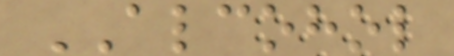ALCOHOL
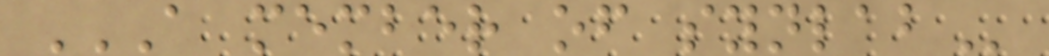A MEMBER OF SYNLAB
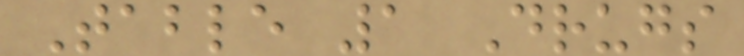Table 1 Drugs
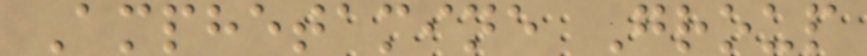Amphetamine Group
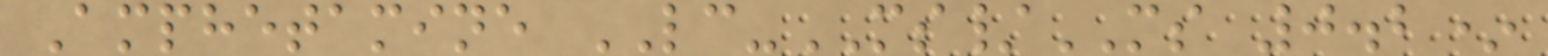Amphetamine LC-MS/MS 0.2*
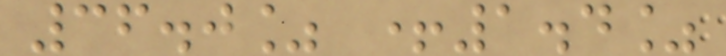36.0% +1.4%
